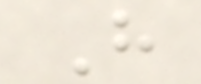H
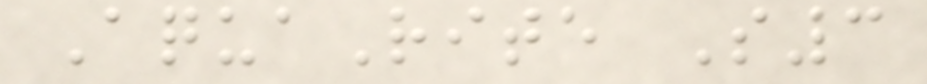AquaRite S3
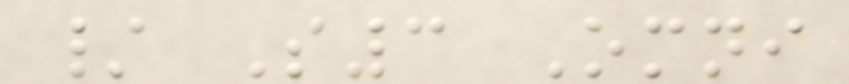/ S3 Omni
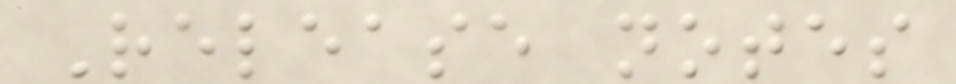Release notes
